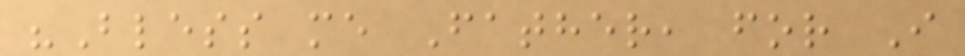"Bless me Father, for I
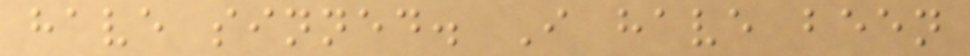have sinned. I have been
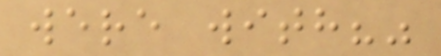were with?"
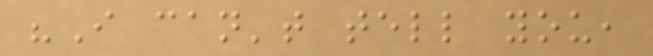"I can't tell you,
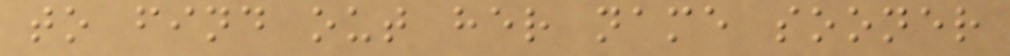to find out her name sooner
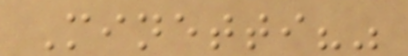Minetti?"
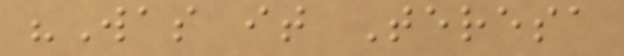"Was it Teresa
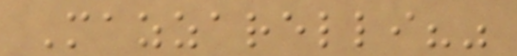Mazzarelli?"
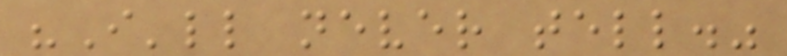"I'll never tell."
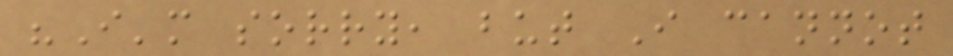"I'm sorry, but I cannot
